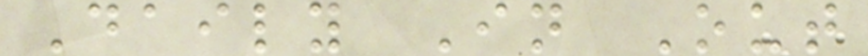Daily In Out
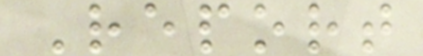Report
